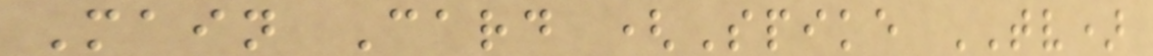Main Card (Spike TV)
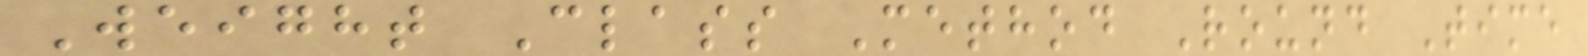Weight Class Method Round Time
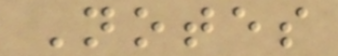Notes
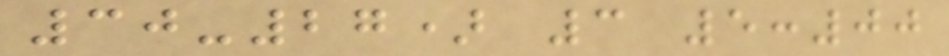30-27) 3 5:00
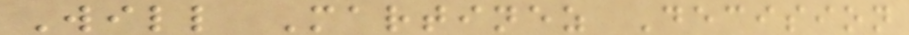Will Martinez Decision
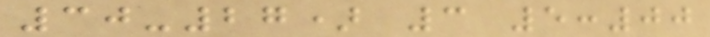30-27) 3 5:00
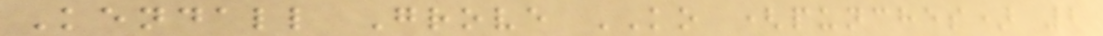Kendall Grove KO (punches) 2
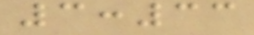3:33
